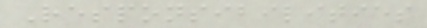Responsibilities
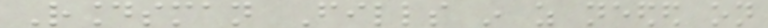Roundsman Fills in as needed on
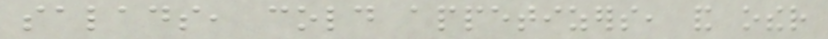salads, cold appetizers, and other
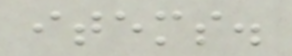items.
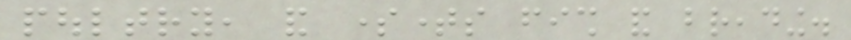poultry, and sometimes fish and breading.
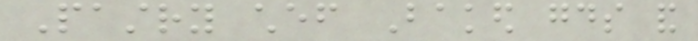Pastry chef Baked goods and
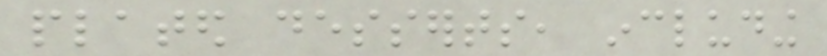plated desserts, including
